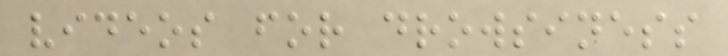videos for drowsiness
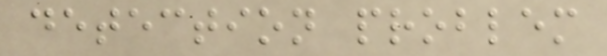detection problem
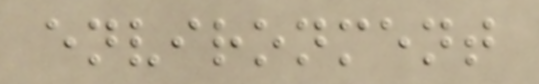environment
